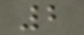2
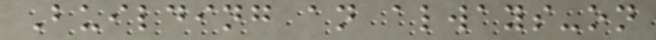Building an always-on
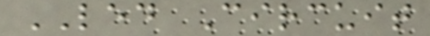LED Circuit
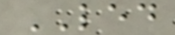LED
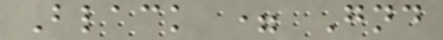Black = Gnd
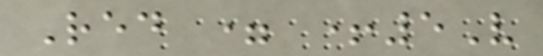Red = +5V
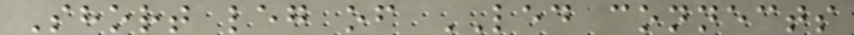Short leg of LED connects
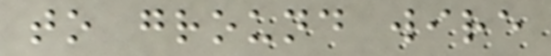to ground wire
